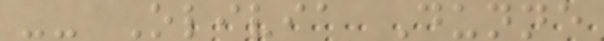-- Olivia Dunne
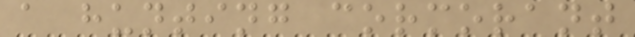a hunting cormorant
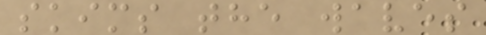skims the waves
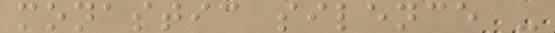monastic silence -
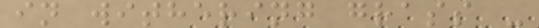in withering grass -
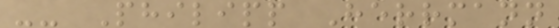-- Philipp Herrmann
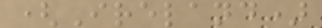(Ireland)
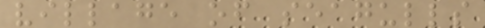village of seagulls
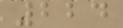224
